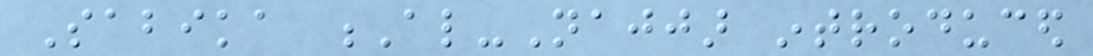Sabika Al-Najjar introduced
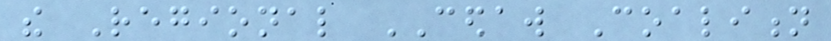the Regional CEDAW Coalition
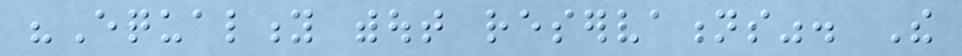"Equality without reservations". The
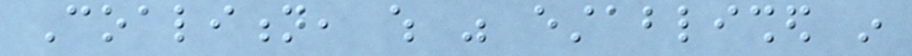Coalition, which was established in
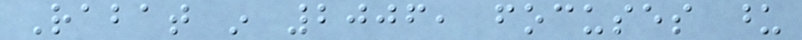Rabat in 2006, focuses upon
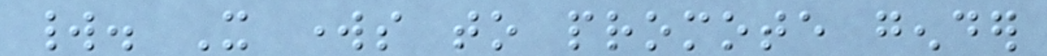world. It works to promote gender
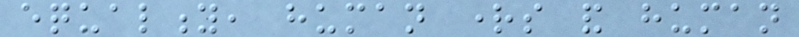equality, human rights and human
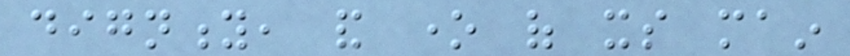dignity, and one of its main
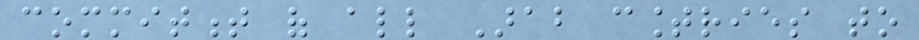commitment of all Arab countries to
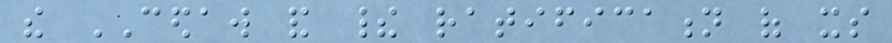the CEDAW and their ratification of its
